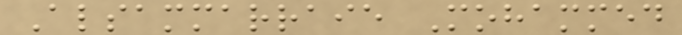Alsammarraie Mohammed
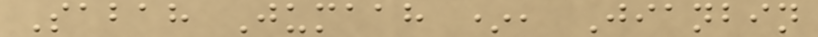Sabah Jumaah *, Jianbin
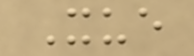Xue
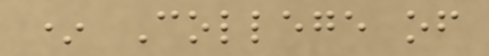* College of
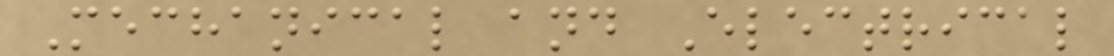Mechanical and Electrical
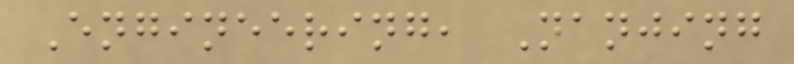Engineering, Nanjing
